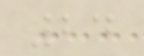24
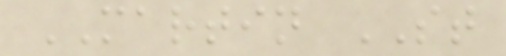MARTIN ST
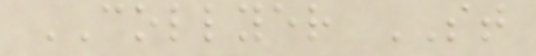COLLYER ST
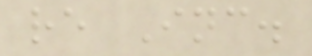re Inc.
